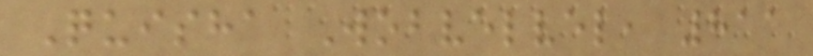Quisha Wobvelvel, 811
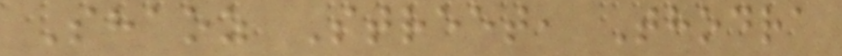Shaoz Street, Thodra
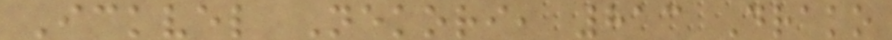Ickvel Nekori, 813 Drako
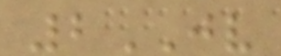2JV
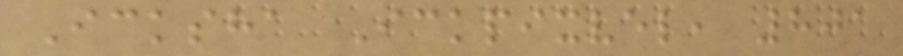Icksha Ickpixvel, 801
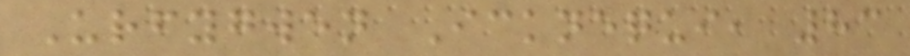Urfygwen Icknequi, 83
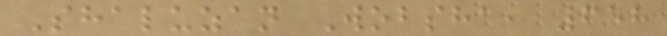Shaluzan Wobsha, 658
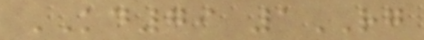KD79 1RG
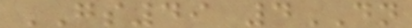GS49 4DN
